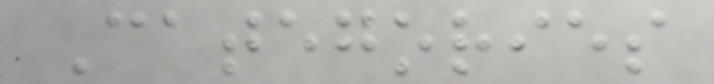Categories
